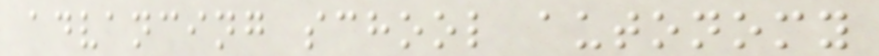advancing school autonomy
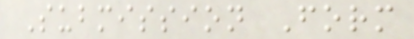Submission Form
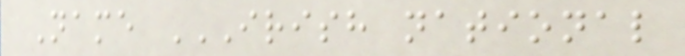Name IRISH NATIONAL
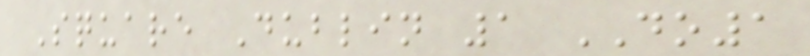Square Dublin 1 DO1
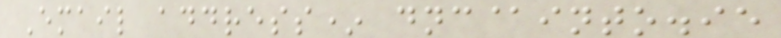Email address* dnc@into.ie
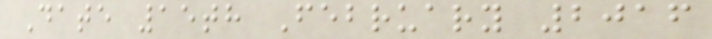Date 15th February 2016
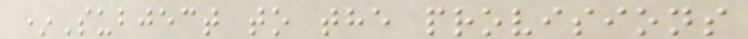*Subject to the provisions
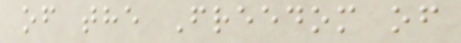of the Freedom of
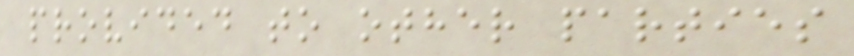provided to other parties
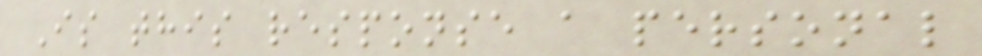Is this response a personal
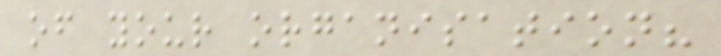of your organisation?
